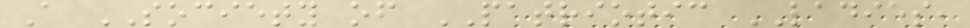A SOCIETY of PATRIOTIC LADIES,
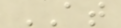AT
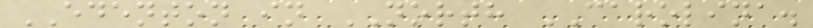EDENTON in NORTH CAROLINA.
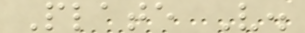Plate V.
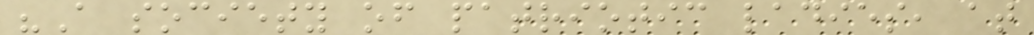"A society of patriotic ladies, at
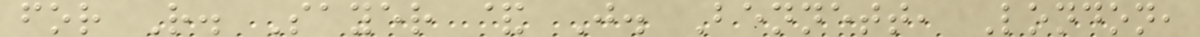for R. Sayer & J. Bennett, London,
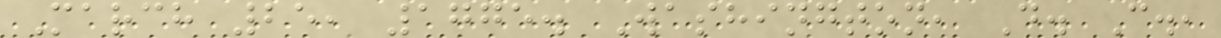March 25, 1775. Washington, D. C.,
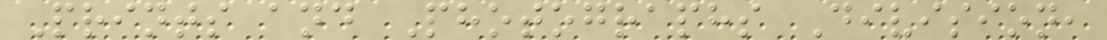Prints and Photographs Division,
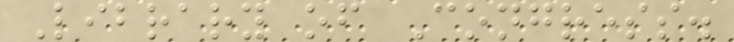Library of Congress.
